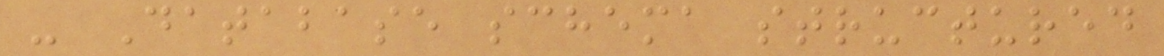- Database schema structured
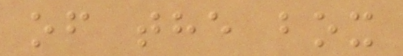of the box
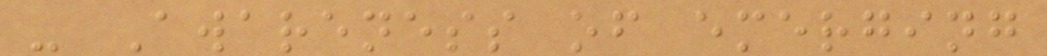- Awareness of emerging
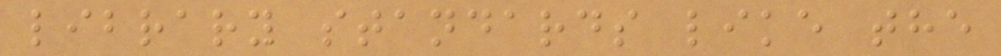library standards like the
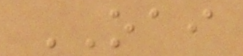OAI
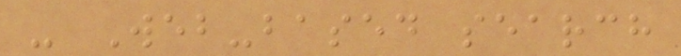- Web-based search
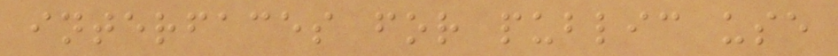interfaces for public use
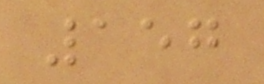157
